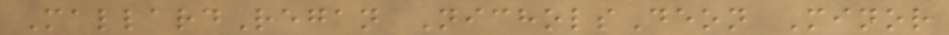MallardRegan NicholsDeon Minor
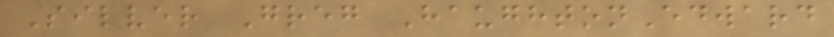Silver Greg HaughtonEdward
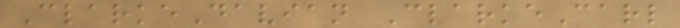ClarkeDavian ClarkeCarl
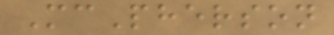McPherson
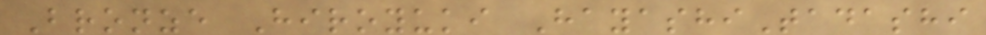Bronze Hiroyuki HayashiTadashi
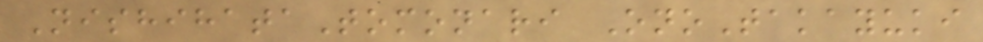NishihataTomonari OnoTakayuki
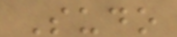Sudo
